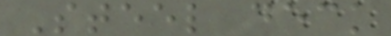Steel deck
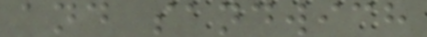and sandwich
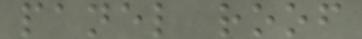panel roof
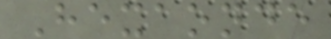Hexaonde
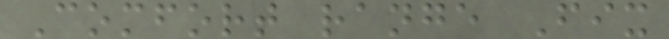Comfort range Fix
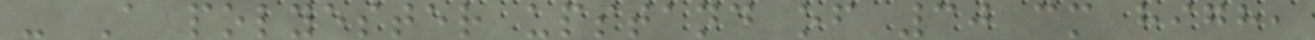- A polyester upstand of 30 cm high,
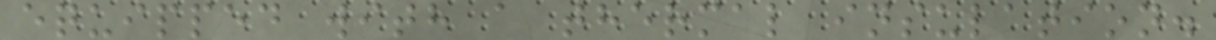equipped with a thermal insulation.
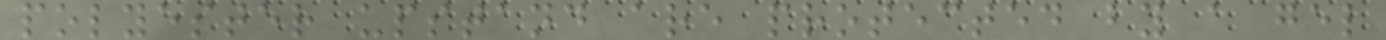polyester upstand are protected by a gel
